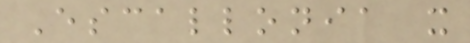Escallonia x
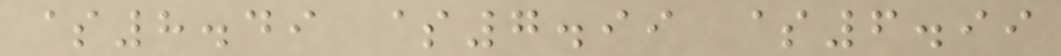$8.49 $7.99 $6.99
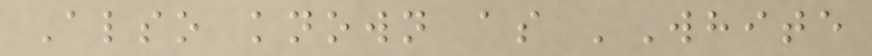Also known as 'White
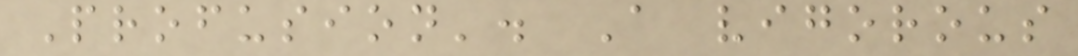Profusion'. A vigorous
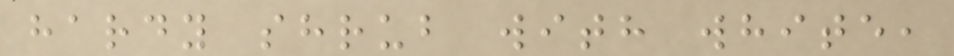hardy shrub with white,
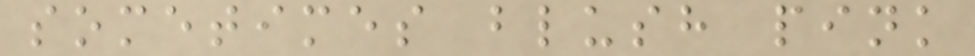sometimes blush pink
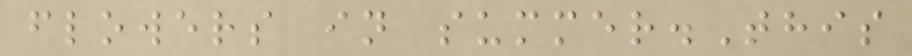flowers in summer.This
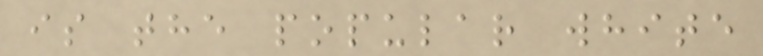is the popular white
